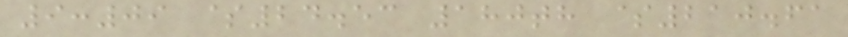9:09 $24.53 180th $210.61
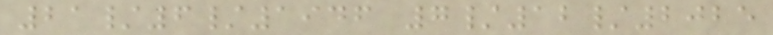21/6/1946 7/12/2025
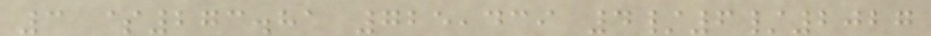3 $273.81 725,439 4/6/2027
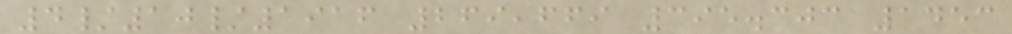4/10/1916 269,669 395.303 1453
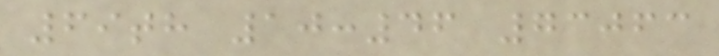69th 10:46 73063
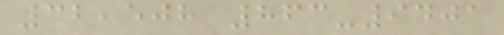32,508 863-9401
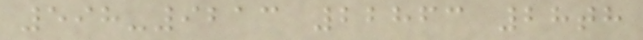598-9213 22863 28th
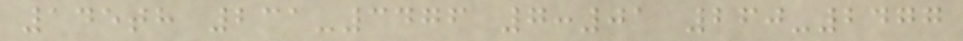145th 231-3476 7:01 260-2477
